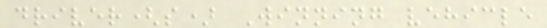driver(s) Winning vehicle
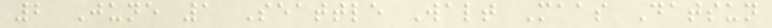2 June 1 Seattle Walt Maas Datsun
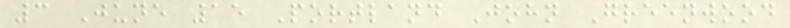3 June 15 Portland John Greenwood
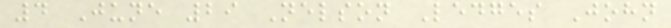4 June 29 Nelson Ledges John
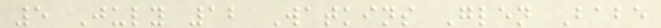5 July 12 Watkins Glen Babe
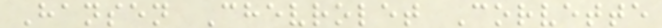Hansen Chevrolet Corvette
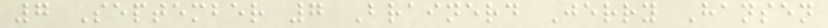7 September 7 Brainerd Jerry Hansen
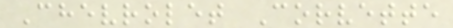Chevrolet Corvette
